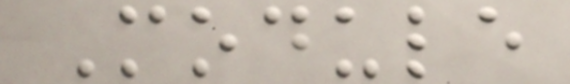Module
